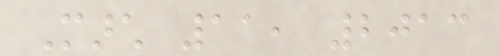March 11, 2013
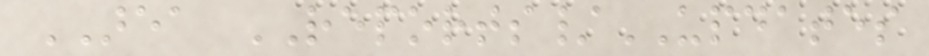AREA REPORTS/UPDATES
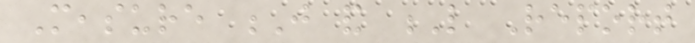Measure J and L Report
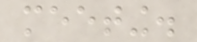meeting.
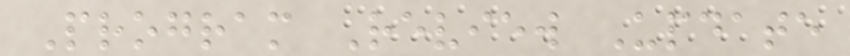Program Review Update
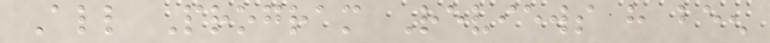All Program Reviews have been
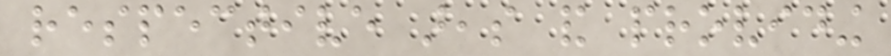respective areas and providing
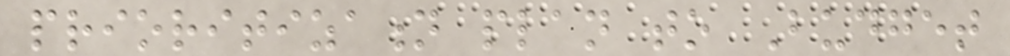prioritization plan to Budget
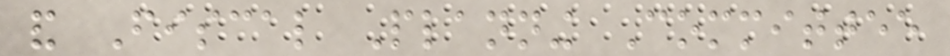and Fiscal Planning Committee
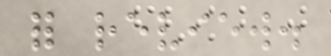for review.
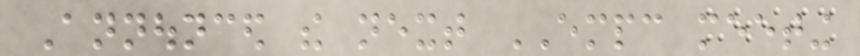Announced the next EMPC meeting
